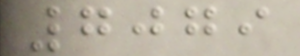7079
